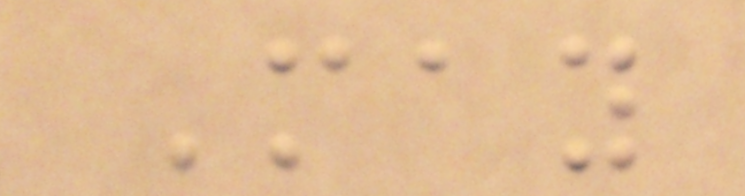May
